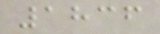1836
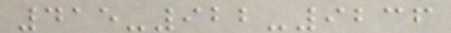415-922-9236
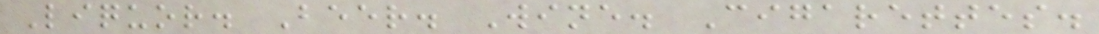Liquor. Beer. Wine. Cigarettes.
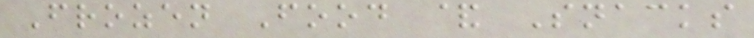Frozen Food & Snacks
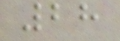28
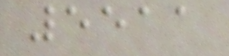5511
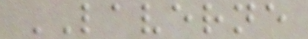LAVERNE
